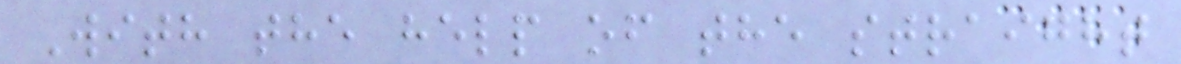With the help of the straight
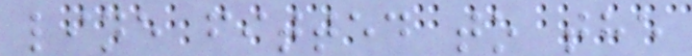line fitted to the
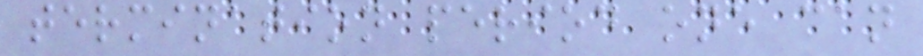termination period one can
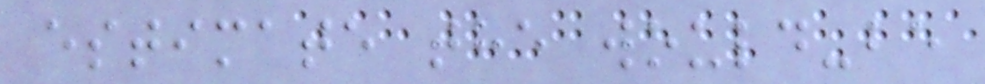estimate the would-be
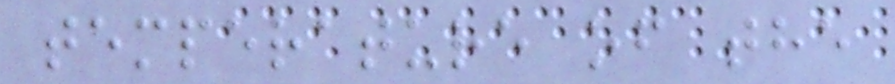temperature of the
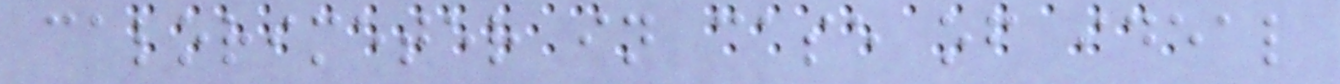calorimeter in case of ideal
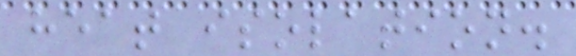heat isolation.
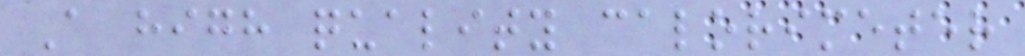A high quality calorimeter
